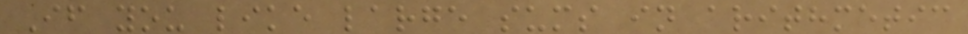If you like large sums in arithmetic
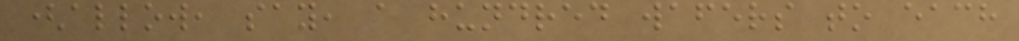(allow, say, a hundred wafers to each
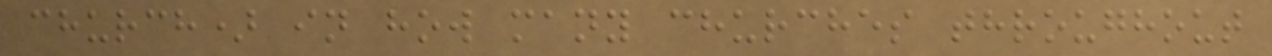church) in how many churches throughout
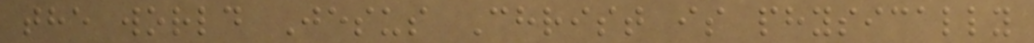the world Jesus Christ is physically
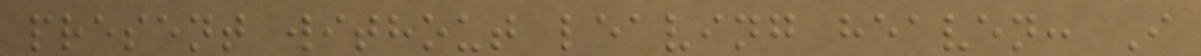present without leaving heaven: I
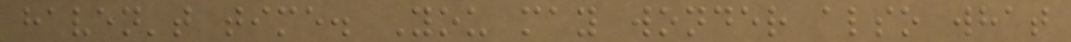haven't time. You may wonder also what
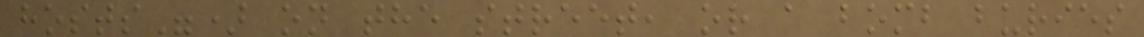hosts") on the street, or a bomb buries
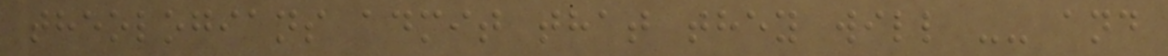theologians admit that they will -- and
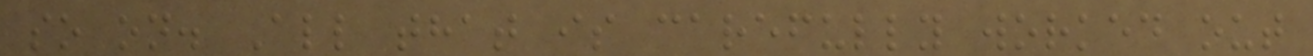so on. All that is carefully worked out
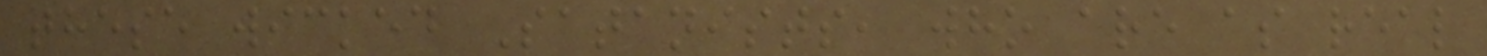these wicked Satanists, who are as real
